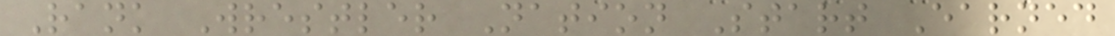Rank Wrestler Nation Start Earned
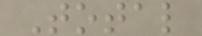Total
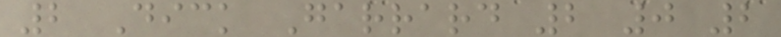2 Dick Garrard 2 0 2
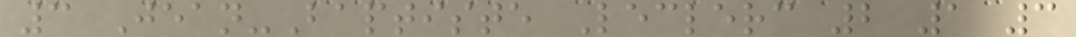3 Jean-Baptiste Leclerc 2 1 3
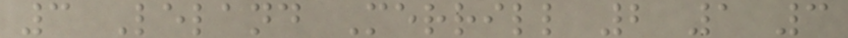3 Leland Merrill 2 1 3
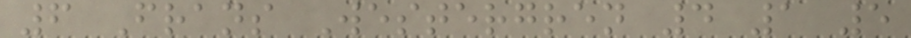6 Frans Westergren 4 1 5
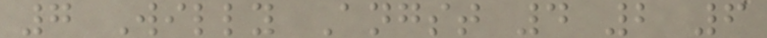7 Willy Angst 4 2 6
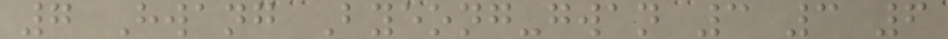7 Hwang Byeong-gwan 3 3 6
